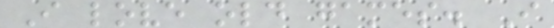I love old games. I
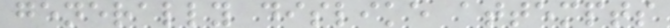generally dislike attempts
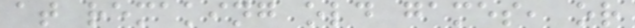at remaking old games, or
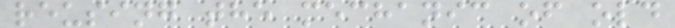reusing the mechanic of old
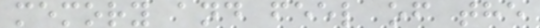memory and feel of the
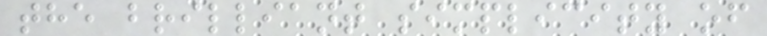the brilliant simplicity of
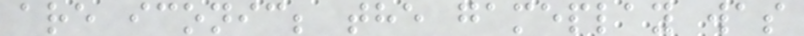are iconic; the gameplay was
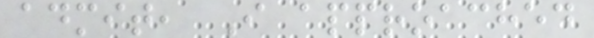admit, I approached
